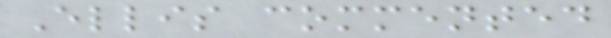Ellis commented
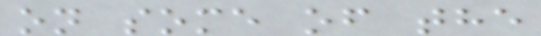on some of the
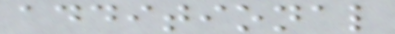additional
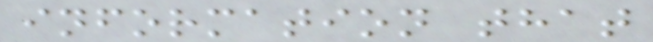information that
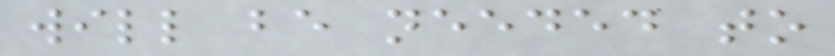will be needed to
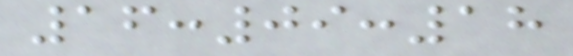16:09:18
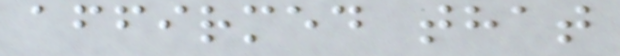affirmed that
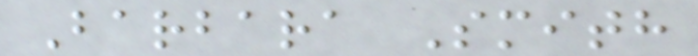Barbara Smith
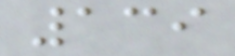139
